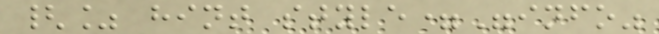{% hint style="info"
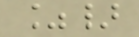%}
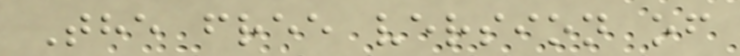The free version of
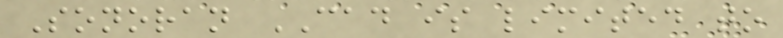Sonoran CAD is limited to
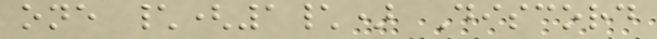one \(1\) Discord
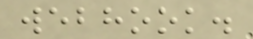webhook.
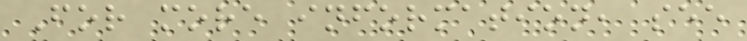For more information, see
